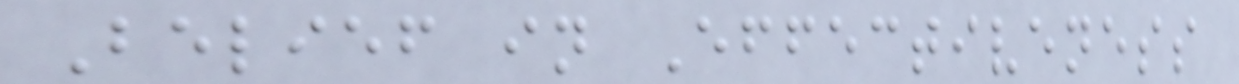Belief in Effectiveness
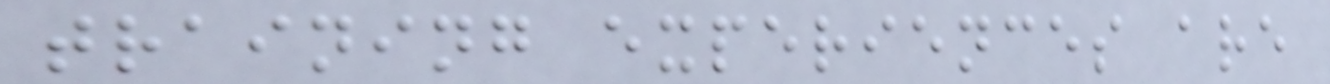training experiences are
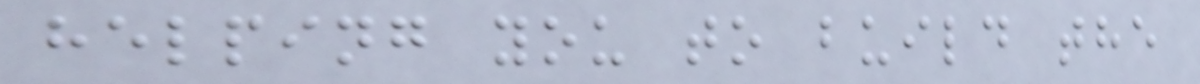helping you to build the
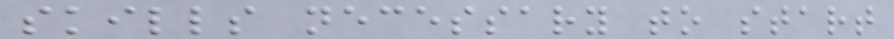skills necessary to start
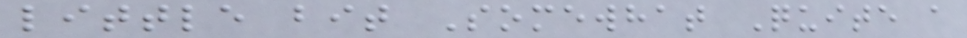little bit Somewhat Quite a
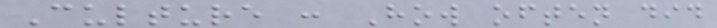Culture : How often did
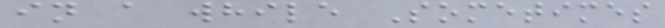in a while Sometimes
